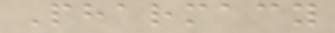Pharmacy
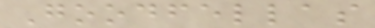Goodfellas
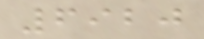6920
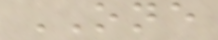ONE
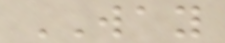WAY
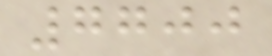7700
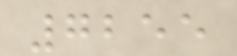7255
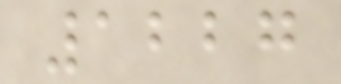1227
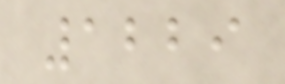1229
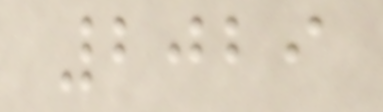2029
